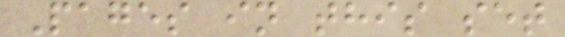Pages in this set
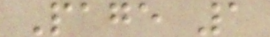Page 1
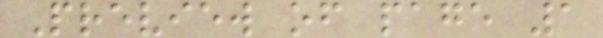Preview of page 1
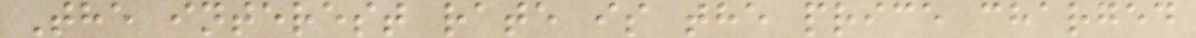The interest rate is the price charged
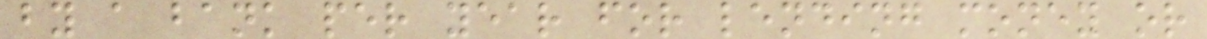by a bank per year for lending money or
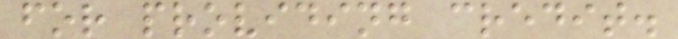for providing credit.
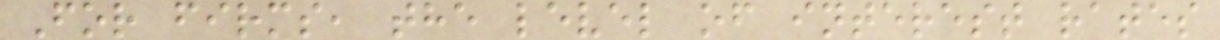For firms, the level of interest rates
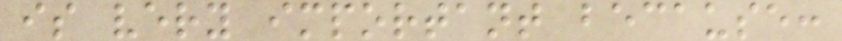is very important because:
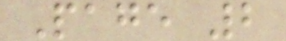Page 2
